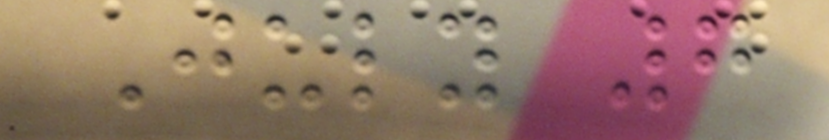July 7
